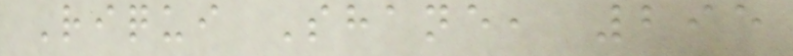Riqui Shane, 295
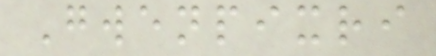Gwenpixri
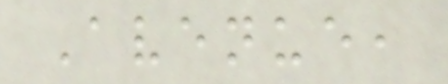Avenue,
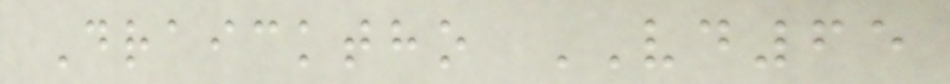Draicktho VD65
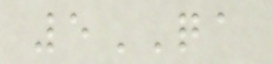5QA
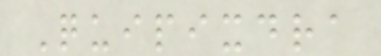Quipixdra
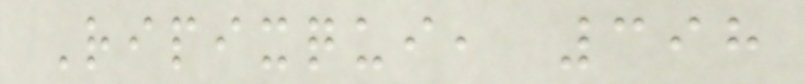Ripixqui, 398
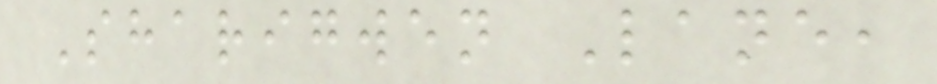Sharigwen Lane,
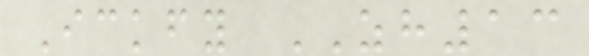Ickfy ZH13
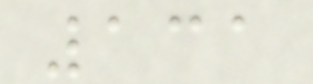131
